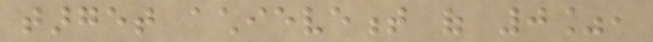target achievement of 0%,
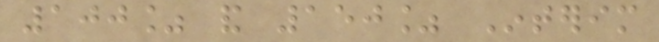100% and 150% Interim
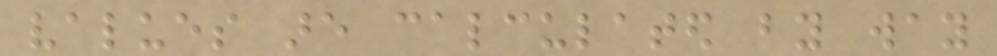values are calculated by way
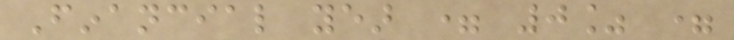Financial year = 0% =
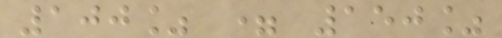100% = 150%
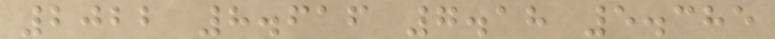2022 8.616 7.18 5.385
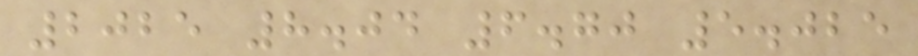2025 8.04 6.70 5.025
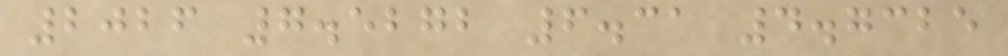2026 7.5272 6.31 4.7325
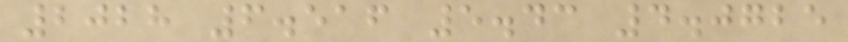2028 6.516 5.43 4.0725
